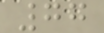77
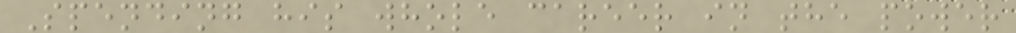Spending his whole career in the power
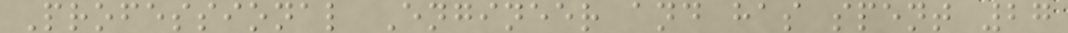Professional Engineer and has spent 27
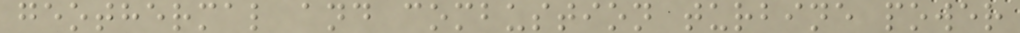geothermal and combustion turbine power
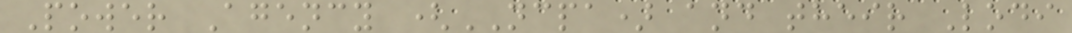Power Agency (NCPA) and their Lodi
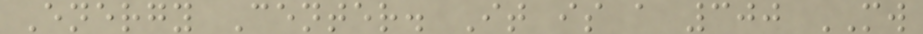Energy Center. It is a 300 MW
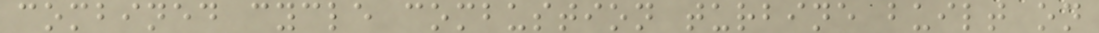combined cycle combustion turbine built on
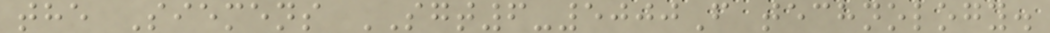the Siemens SGT6-5000F technology.
